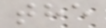the
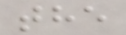the
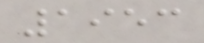1953
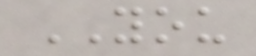YOU
